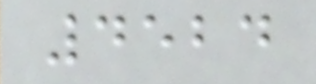4524
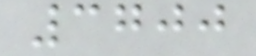3700
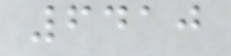6410
